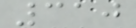310
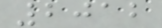2012
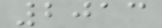2013
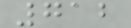712
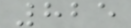825
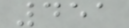451
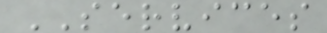SERVICES
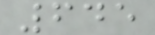645
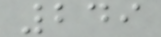249
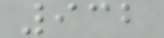932
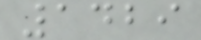1429
